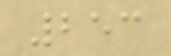253
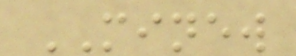MINEW
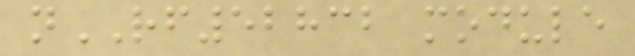nRF52832 module
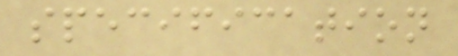specification
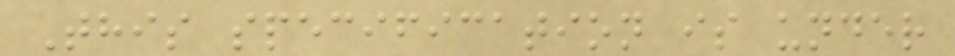This specification is under
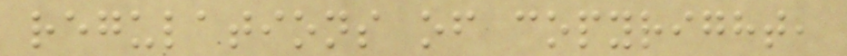regulations of copyright,
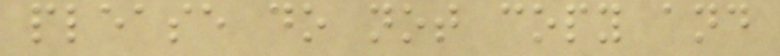please do not copy and
